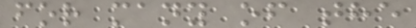for many of the
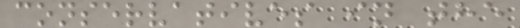conservatives in the
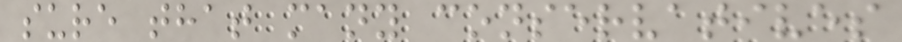sure that many conservatives
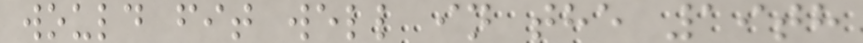would fit well in the 19th
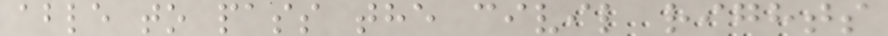able to pass the civil rights
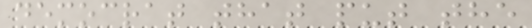democrat that put the
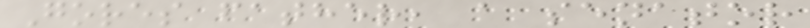Gores father, a senator
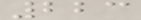223
